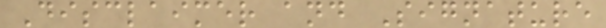Disclaimer and Signature
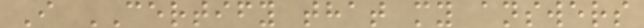I CERTIFY that my answers
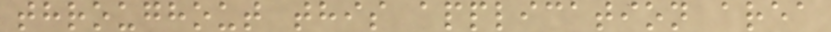throughout this application area
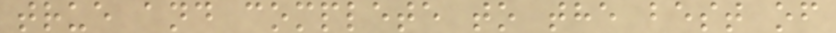true and complete to the best of
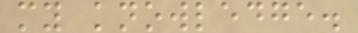my knowledge.
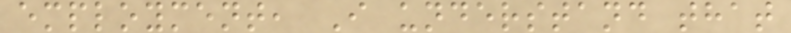employment, I understand that
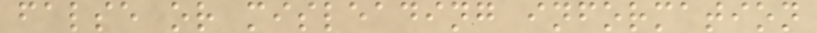false or misleading information
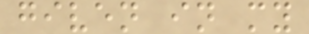given in my
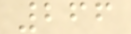266
